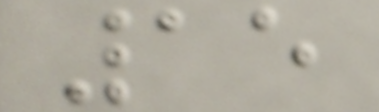15
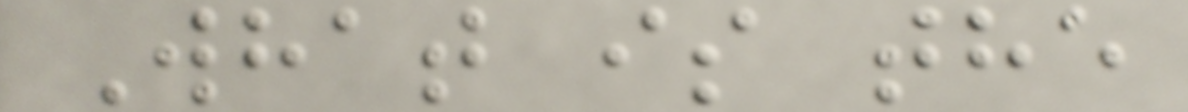What is the
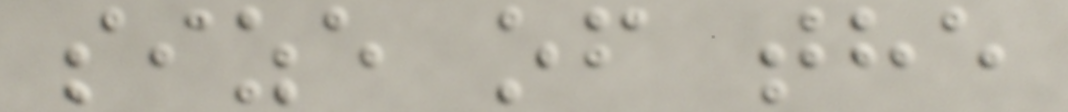size of the
